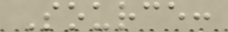Source:
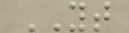YT
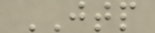JTP
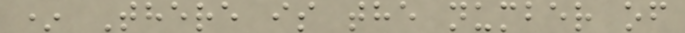* There is the number of
